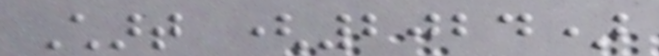Chart (2024)
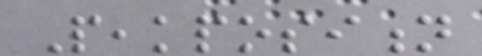Peakposition
